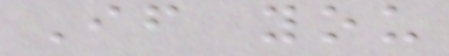If you
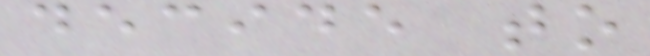decide to
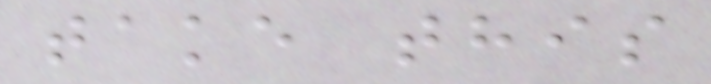take this
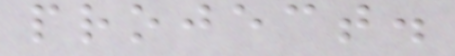project.
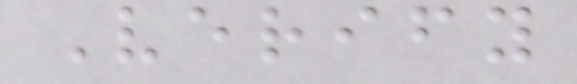Verify
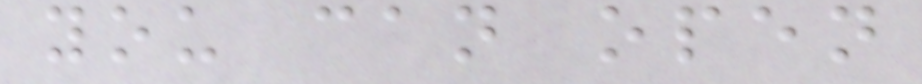you can open
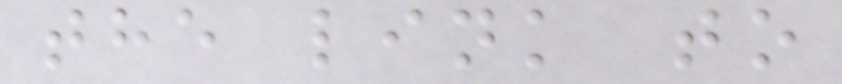the link to
